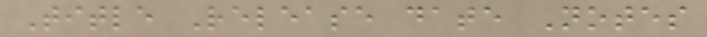Title Release date Notes
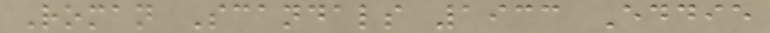Roman Scandals 1933 Eddie
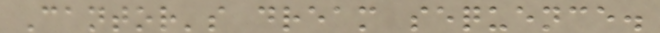Cantor's dream sequence.
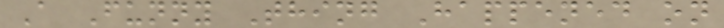A Funny Thing Happened on
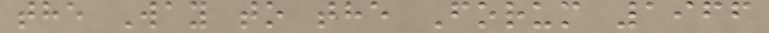the Way to the Forum 1966
